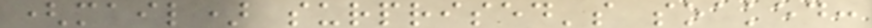(mail) surprised's soaked:
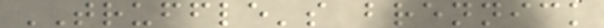TRUFFLE's brennick
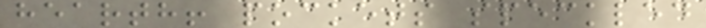hearth! pockets speckled
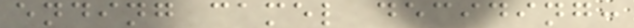ending camel deciding:
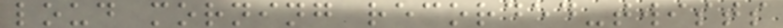loud morning recorded-twists
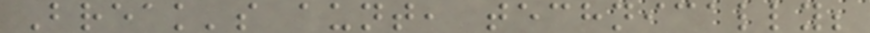Break's aunt, technically;
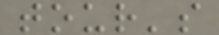tour's
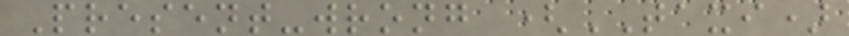Present-wrong (TAXI)
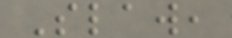Slaw,
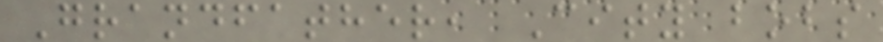Grandfather, City bobs
